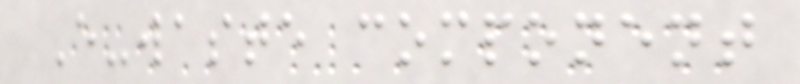E-waste component
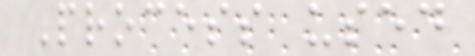Process used
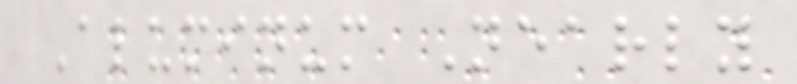Aluminum Nearly
